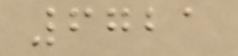6721
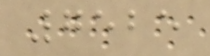7525
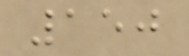150
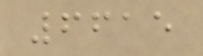6615
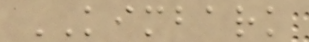KIMBARK
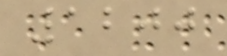1200
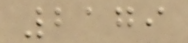2179
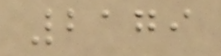2179
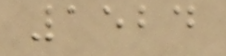1524
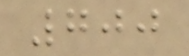700
